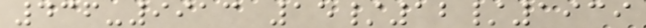436-9913 15/12/1939
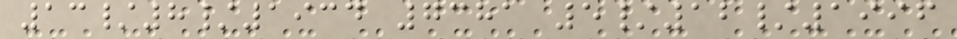13/8/1934 7381 5/12/1996
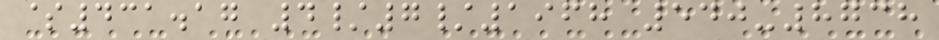$431.17 4/7/1968 540-8738
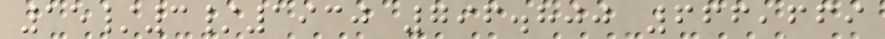15/3/1930 796.800 666,669
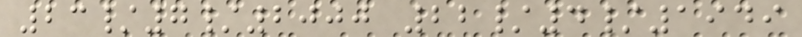23/7/2000 22/4/1949
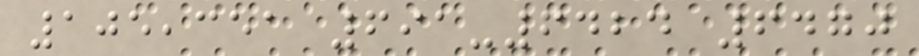105,351 691-6424 6470
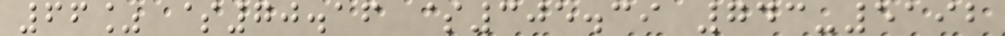66% $70.16 $305.39 743-5192
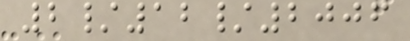2/12/2006
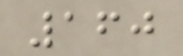160
